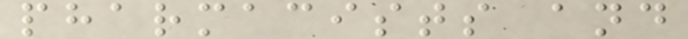pharmacists and
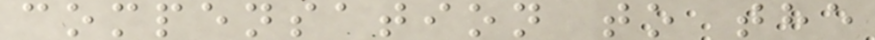compensation to the
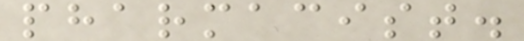pharmacist.
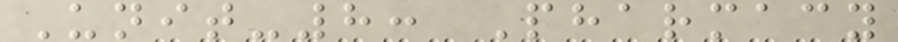Unit-8: Pharmacy
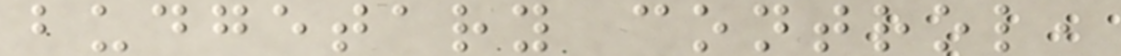budgetary control,
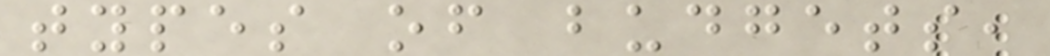types of budgets,
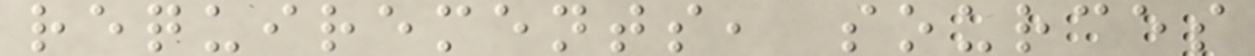requirements, sources
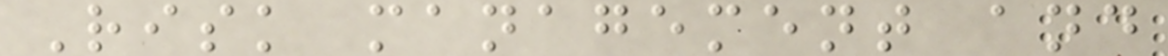Risk management and
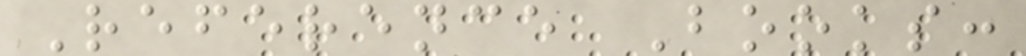Reference Books:
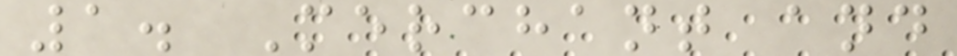1. Merchant and
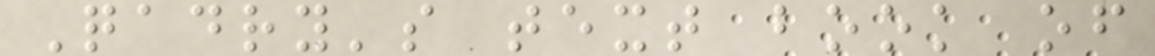Qadry's text book of
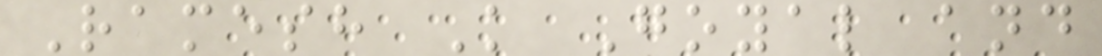Ramesh K Goyal and
